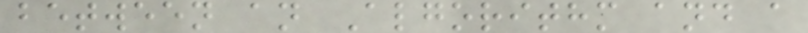between an Algorithm and a
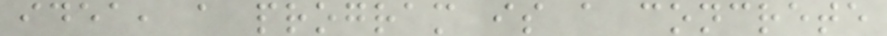idea, a program is a concrete
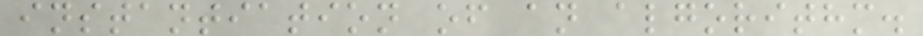instantiation of an algorithm.
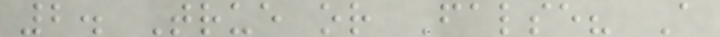2. True or False? A
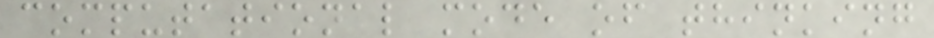computational mode of thinking
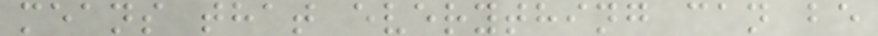means that everything can be
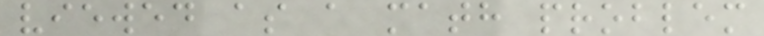viewed as a math problem
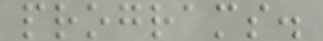programs.
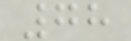78
